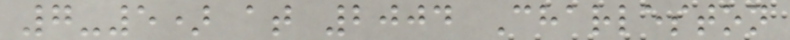7-5) at 2004 Charleston
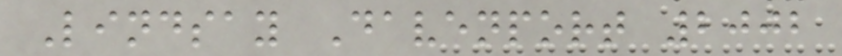Lindsay Davenport 2002
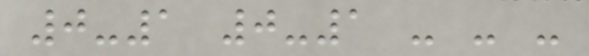0-1 0-1 - - -
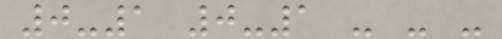0-1 0-1 - - -
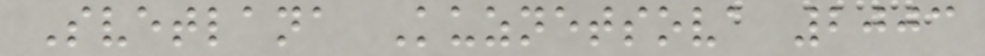Svetlana Kuznetsova 2003
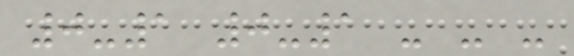0-1 0-1 - - -
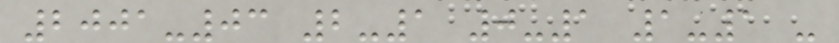2001-03 2-1 0-1 1-1 -
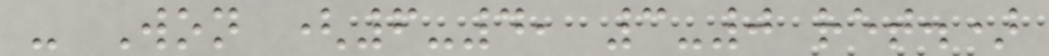- Won (6-4, 3-0 ret.)
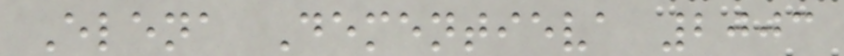Elena Dementieva 2003
